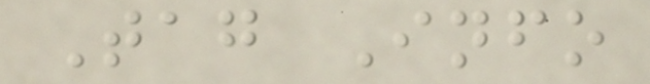Tag Info
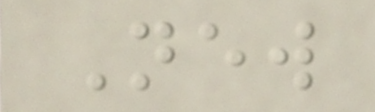New
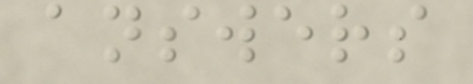answers
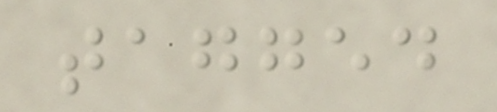tagged
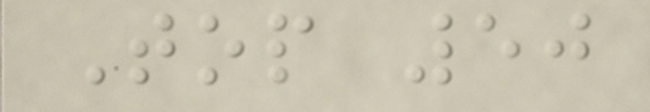Top 50
